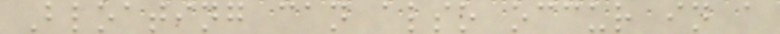Bloating can also occur in a
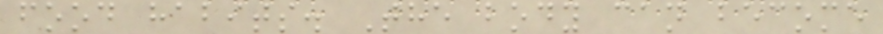food habits. The body can become
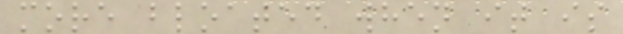more bloated when it is
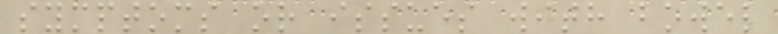symptoms or issues with bowel
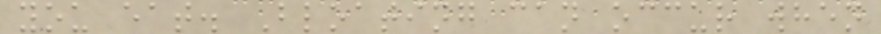you eat. Bloating can occur when
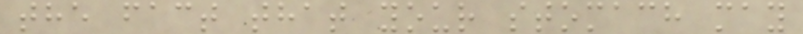the fact that your stomach may
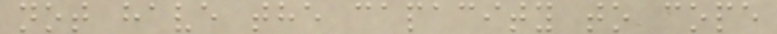not have the capacity to cope
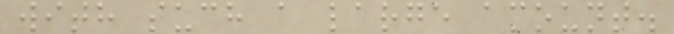with such a large amount.
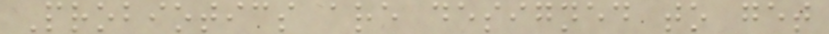Probiotics are designed to get
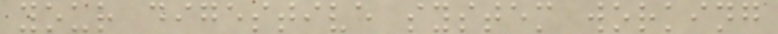your digestive system working
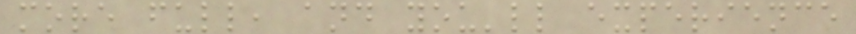more full, and you'll experience
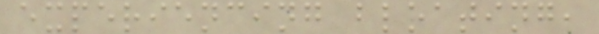experiencing bloating,
